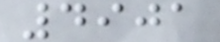4901
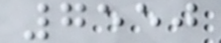7550
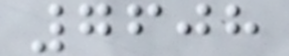7608
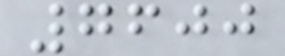7600
